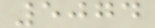5074
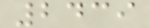2439
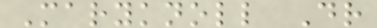Maryknoll Dr
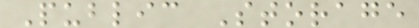Public Storage
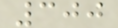300
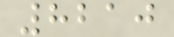8210
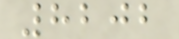8202
